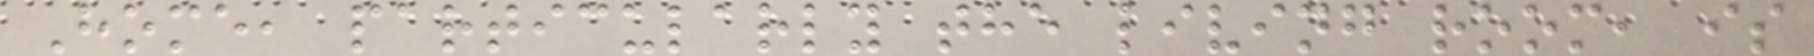Home, particularly the living room, is
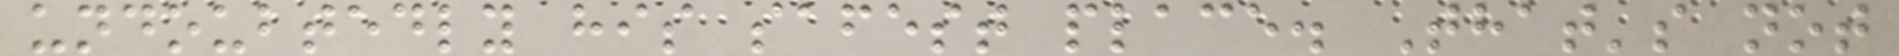undoubtedly his safest place. That's not
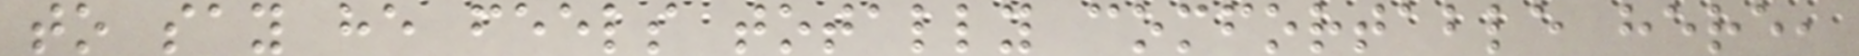to say he feels totally comfortable here,
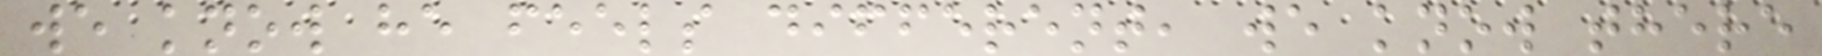we know he feels different, we know there
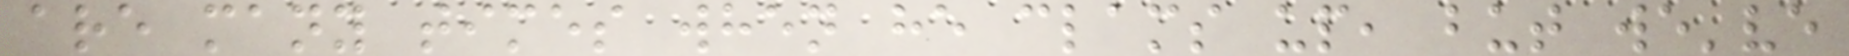are many times when he clams up, but we've
